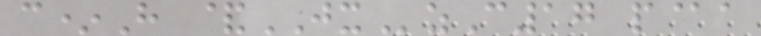c*H &JXzC17 p@a
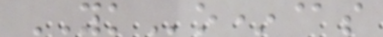YKo*@s
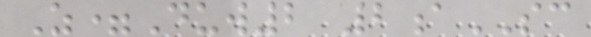Z=Duw2 2aSC
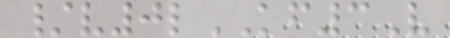/v0lKF3V
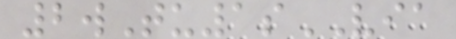2wTu1sVIA
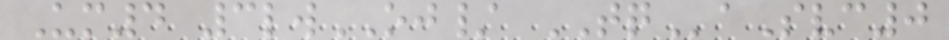Um4 3lwOJ/ TQaSvc0
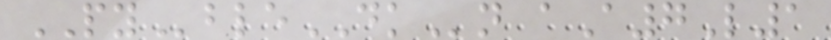PYbleDKn aA7L1
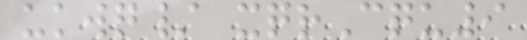ukwq/ xqrCqu9
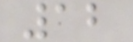12
